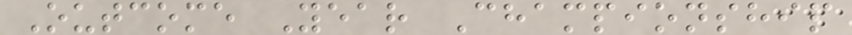Outcome Year Championship
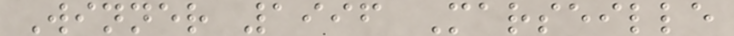Winner 1996 Marseille
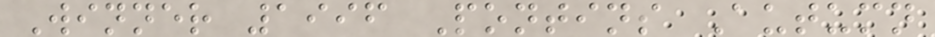Winner 1996 Pontins Autumn
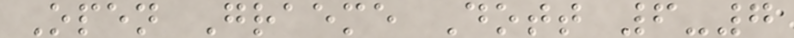Open Graeme Dott 6-7
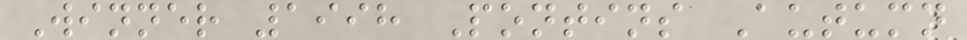Winner 1998 Pontins Autumn
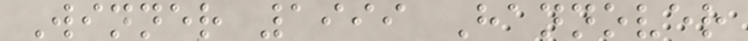Winner 1999 Hannover
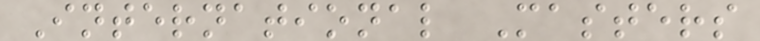International Masters
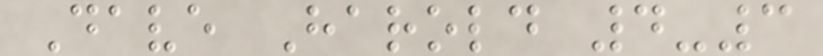Dave Harold 4-3
